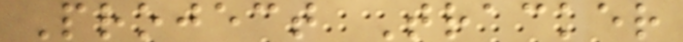Project Tracker
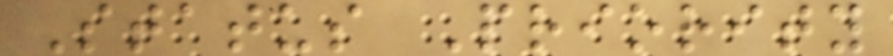Status Priority
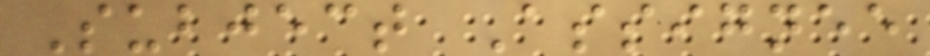Subject Assignee
